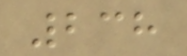238
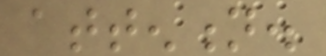attention.
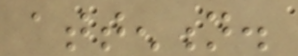attention.
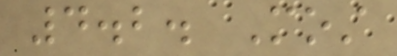4.2. Most
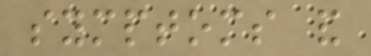symptoms and
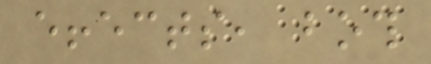effects, both
